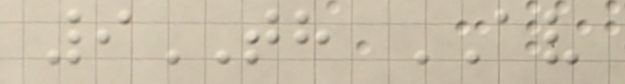9TH AV
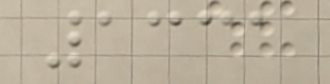1331
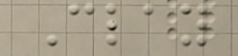Clay
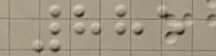885
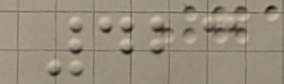423
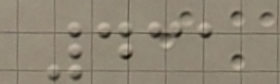431
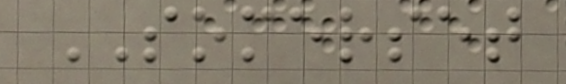SOMERSET
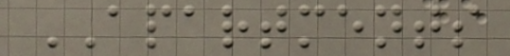APARTMENTS
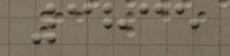3835
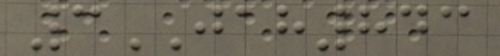3JAH843
